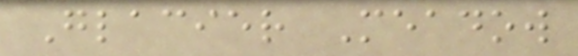Glacier Meadow
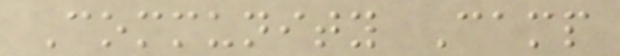Community Camp
